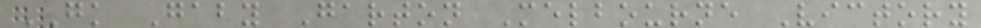GK Gaby Garton Melbourne Victory
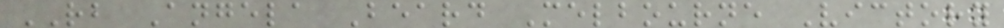RB Angela Beard Melbourne Victory
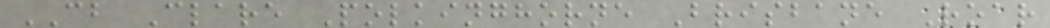CB Clare Polkinghorne Brisbane Roar
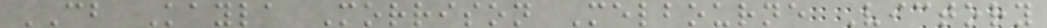CB Kayla Morrison Melbourne Victory
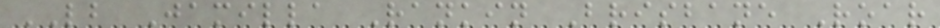LB Jamilla Rankin Brisbane Roar
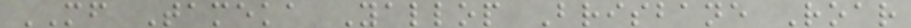MF Tameka Yallop Brisbane Roar
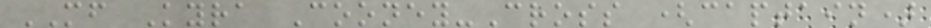MF Kyra Cooney-Cross (captain)
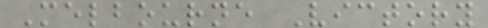Melbourne Victory
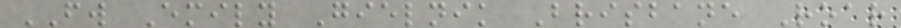FW Emily Gielnik Brisbane Roar
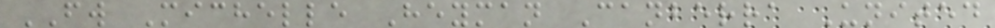FW Michelle Heyman Canberra United
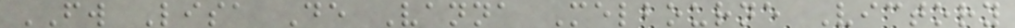FW Lisa De Vanna Melbourne Victory
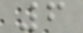6
